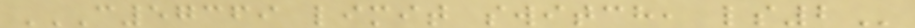C57369 LIMIT SWITCH, LS2
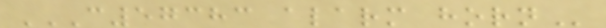C57383 ALARM HORN
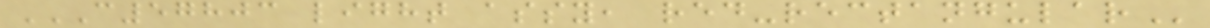C57803 LIGHT ASSY, RED-RECTANGULAR
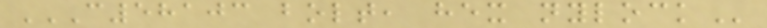C58103 BOLT, HEX NYLOCK
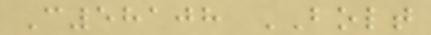C58108 BOLT
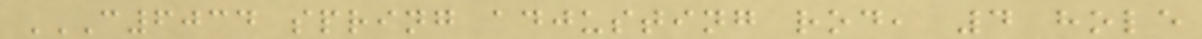C6034 SPRING ADJUSTING ROD, 4 HOLE
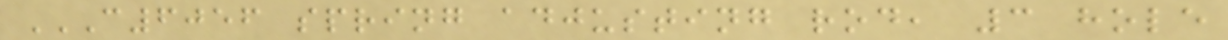C6056 SPRING ADJUSTING ROD, 3 HOLE
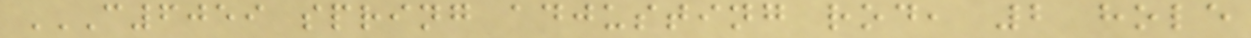C6059 SPRING ADJUSTING ROD, 2 HOLE
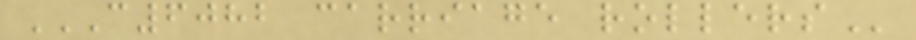C6082 CARRIAGE ROLLERS
